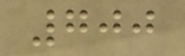700
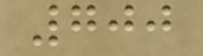700
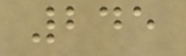245
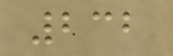232
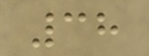38
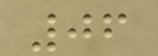06
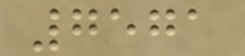7571
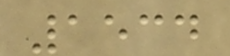1534
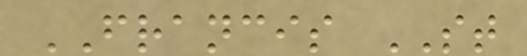FRANCIS ST
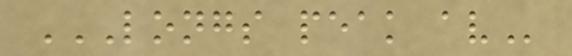LONGS PEAK AV
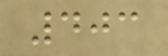403
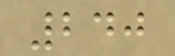240
